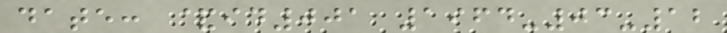date: &id001 1964-03-12
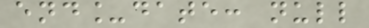end_date: null
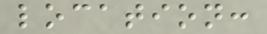location:
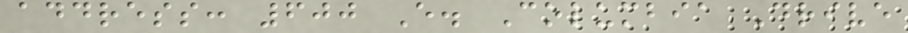address: 600 E. Columbia Drive
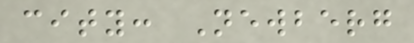city: Newberg
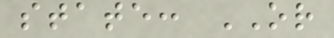state: OR
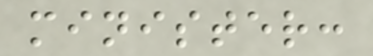minister:
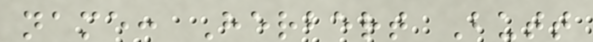name: Herbert Butt
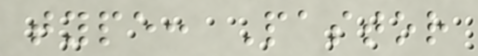type: Pastor
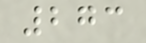273
